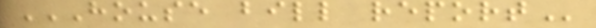HOUSE BILL REPORT
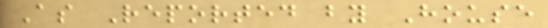As Reported by House
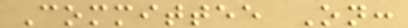Committee On:
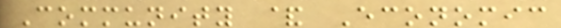Community & Economic
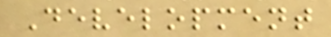Development
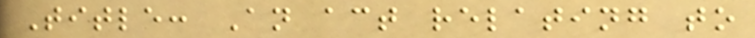Title: An act relating to
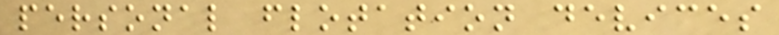personal flotation devices
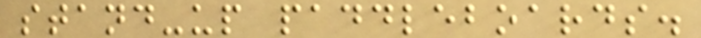stand-up paddleboards.
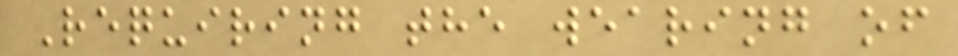Requiring the wearing of
